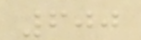600
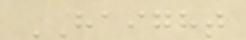HAIGHT
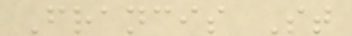Francis St
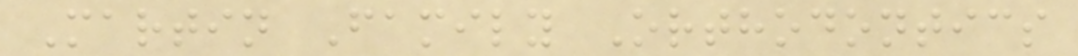Martin Family Orthodontics
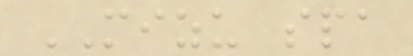MIZU spa
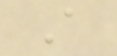A
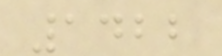1422
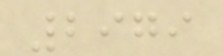2979
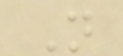N
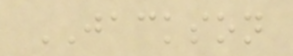JACKSON
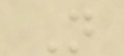N
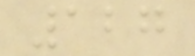127
